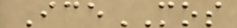IceMOS
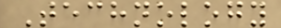Technology
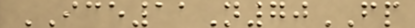ICE11N70FP
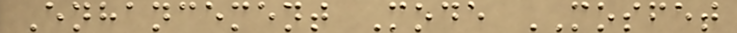Enhancement Mode MOSFET
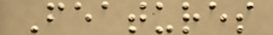Features
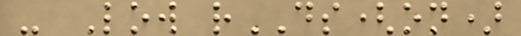- Low rDS(on)
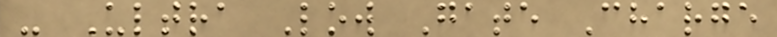- Ultra Low Gate Charge
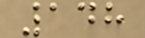148
